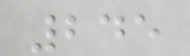245
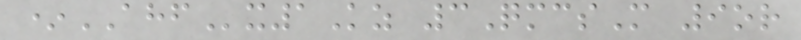*AHFx1Kz 3QmcsM 9or
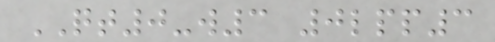QT0-w3 0lpp3
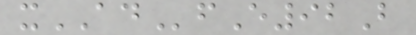xADfE92B
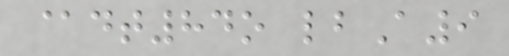@dt84o lbA9
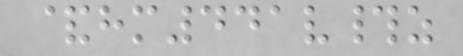&hm441v#z
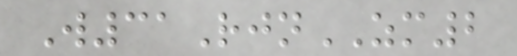W31RjnZM2
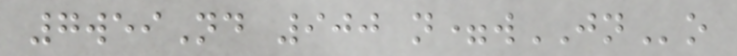7weiNd 900 n=wJNo
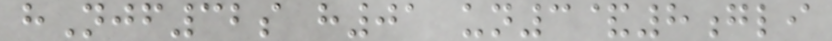hNjf32s h01 un3&8gli
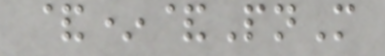&*&PnM
